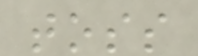toss
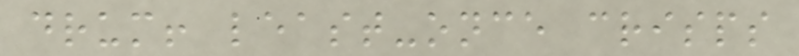drum! least-once crisps
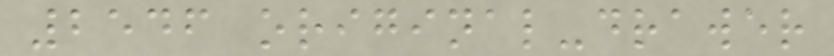2546 original-drawer
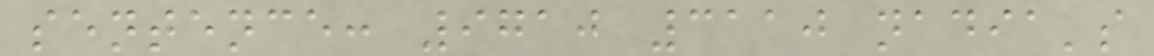sentence: 9710 3110 nadia's
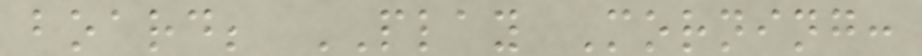board; PLAY Morning:
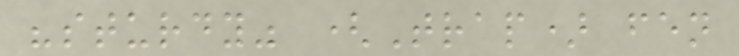"sturdy" (Trap) fen
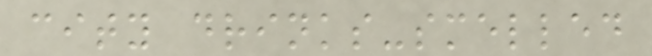city drinks-smelled
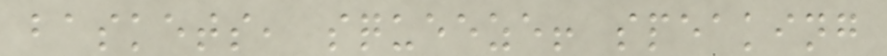baskets, squeeze! speaking
